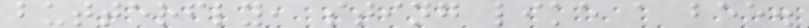butterfly, sting like a bee.
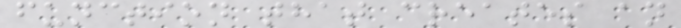function that creates an
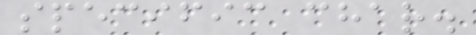specific char.
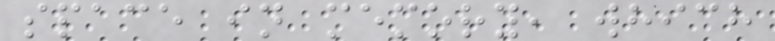space in memory, which
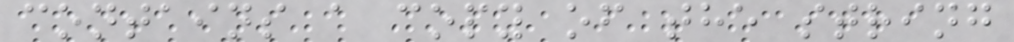contains a copy of the string
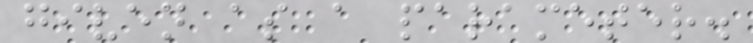given as a parameter.
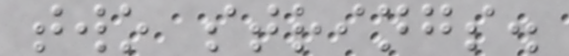two strings.
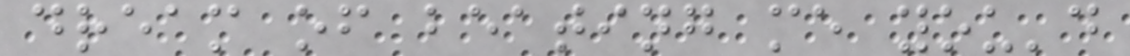dream of beating me you'd
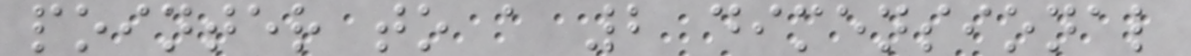pointer to a 2 dimensional
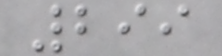299
